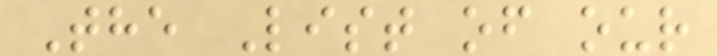The List of our
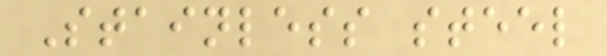Stainless steel
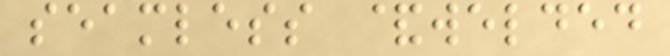seamless &welded
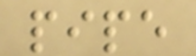pipe
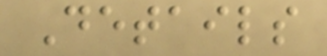Details
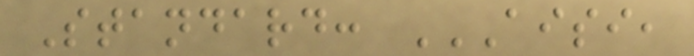Standard: AISI,
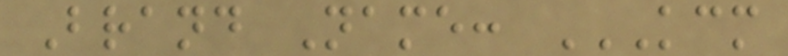Brand Name: KCM
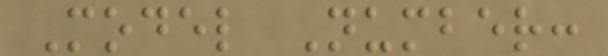Model Number:
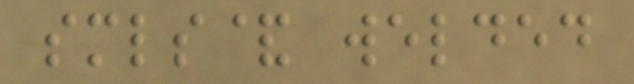smls& welded
